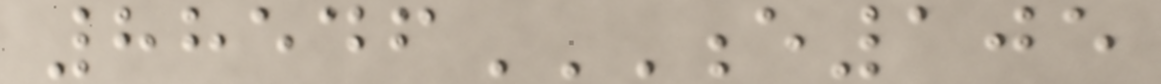88546E105
